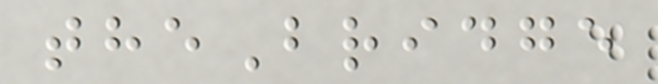theBridge
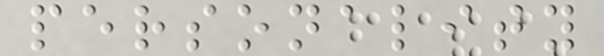personality
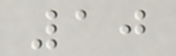10
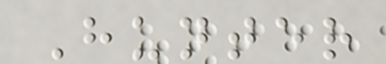Hunter
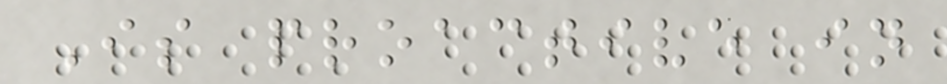Is proactive in
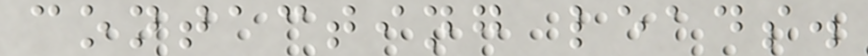contacting leads.
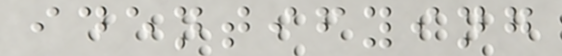identifying
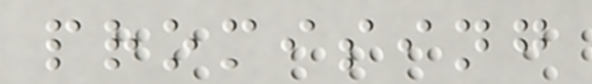promising
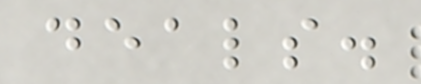deals.
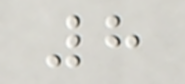8
